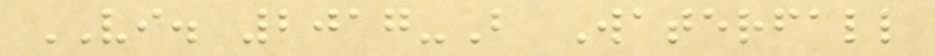VI. 2017-B Waterfall
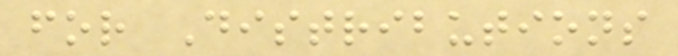for Distributions
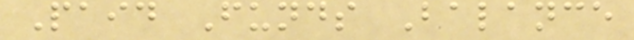Paid Funds Balance
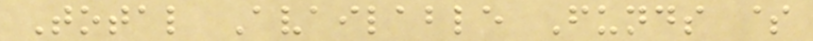Total Available Funds $
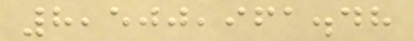8,500,961.48
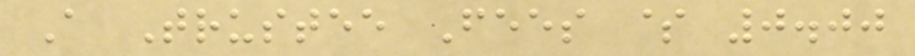A Trustee Fees $ 0.00
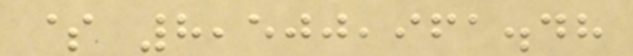$ 8,500,961.48
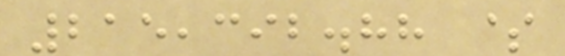215,392.88 $
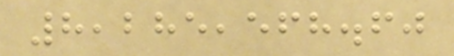8,285,568.60
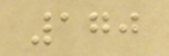170
